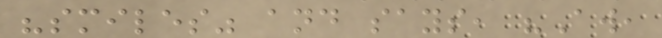"smiles" and says, "Aw,
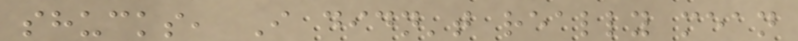shucks, I didn't really mean
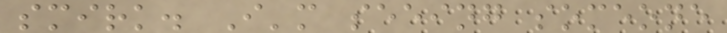smirk. I'm seeing someone
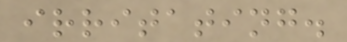irritating.
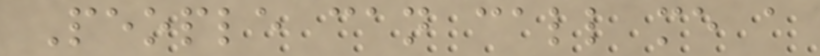People can call me a
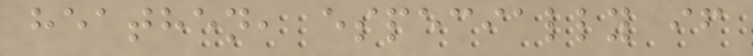heathen, especially if
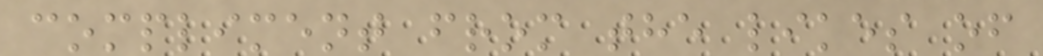compliment from the likes of
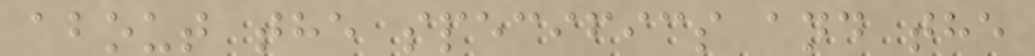about the specifics and the
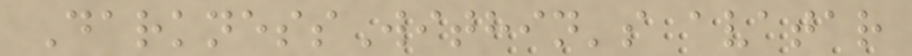DarknessWithin's avatar
